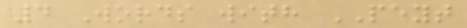4 Words with PEYT
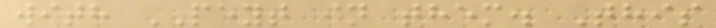with PEYT in them. This
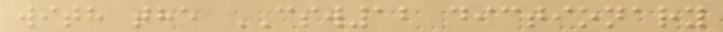with the CSW12 dictionary
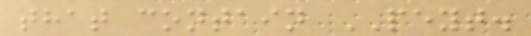that contain PEYT.
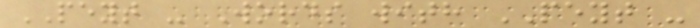PEYT - Words with PEYT -
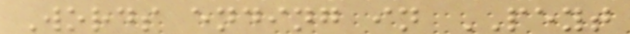Words ending in PEYT
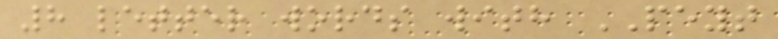8 letter words with PEYT
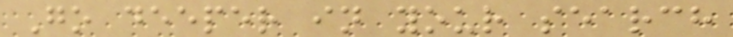Go deeper in your search
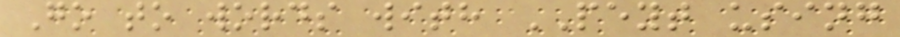Go to words with PEYT using
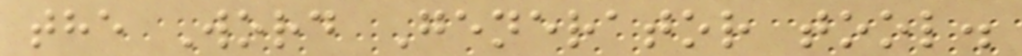the Word Generator tool.
